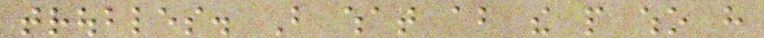troubles. But what about the people who have
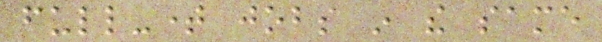full-time jobs in the same
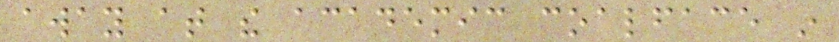away at the academic coalface in
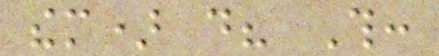them) do? This:
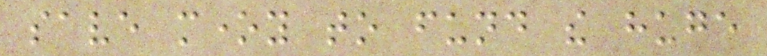save money to fund the huge
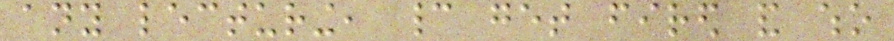any lecturing, cannot get fired and who
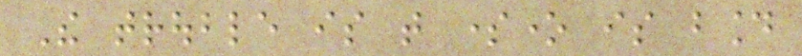The trouble is that someone is bound
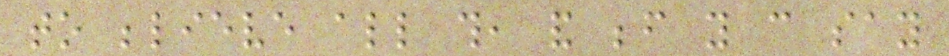to believe all this, and before you can say
